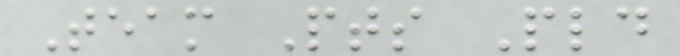Team Pts Pld
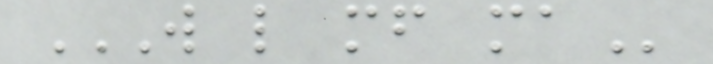W L MF MA
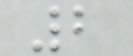2
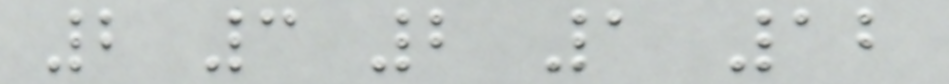2 3 2 1 12
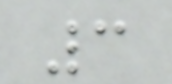3
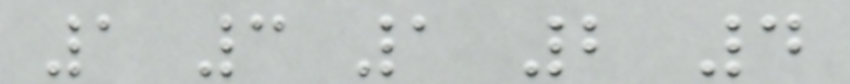1 3 1 2 4
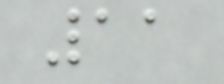11
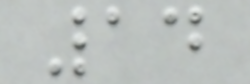14
